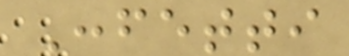Confetti
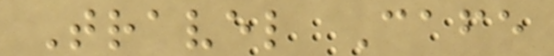Travel Cafe
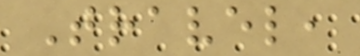Travel,
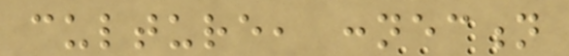culture, connection
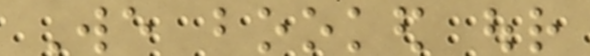We booked our
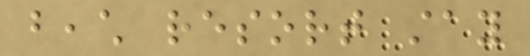beach resort stay
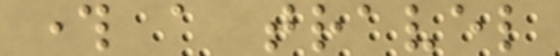through a travel
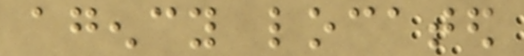agency located
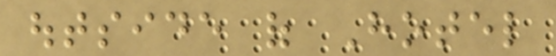outside of Hotel
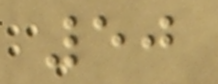50
